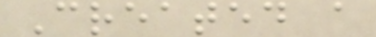Created a
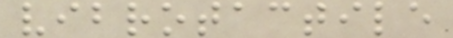vibrotactile
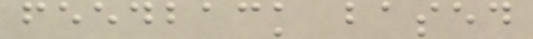feedback based
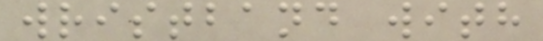wristband with
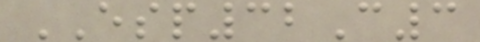ESP32C3
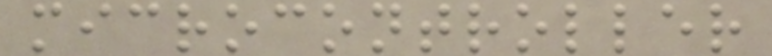microcontroller
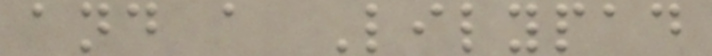and a Lilypad
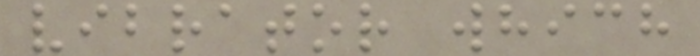vibrator which
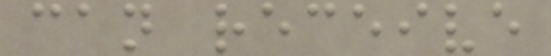can receive
